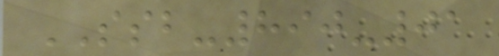SSB-890-01
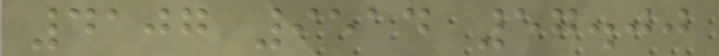4107 9514 57.00
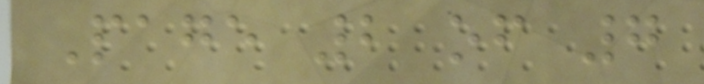Page 2 of 7
